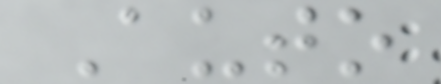Auto
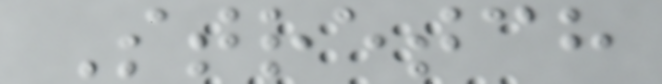Stretch
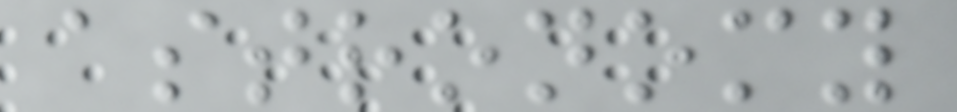astronomy
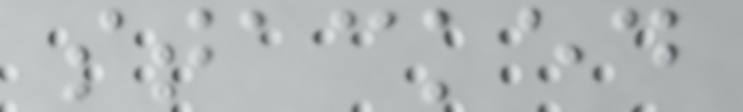stacked
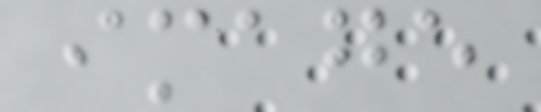image
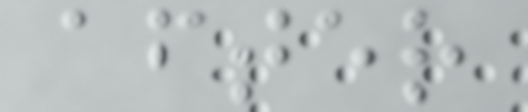after
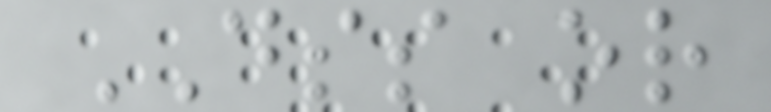DSS or
